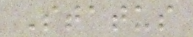Status
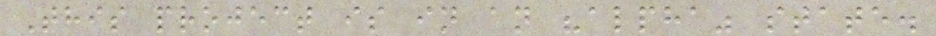This project is in an "alpha" state.
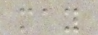may
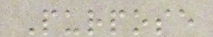Purpose
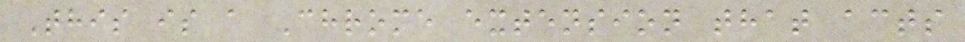This is a Chrome extension that acts
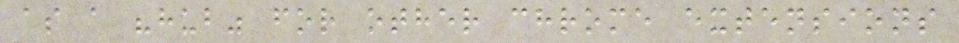as a "hub" for other chrome extensions
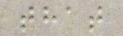that
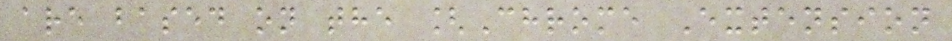are based on the [Chrome Extension
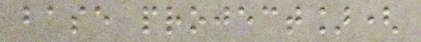base project](
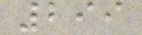299
